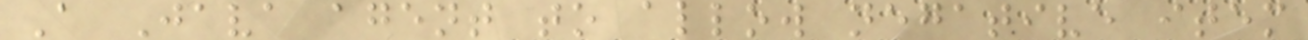A Java agent to allow negative item
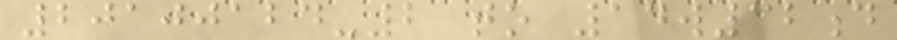20100124-2 to 14w32d
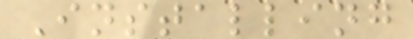Installing
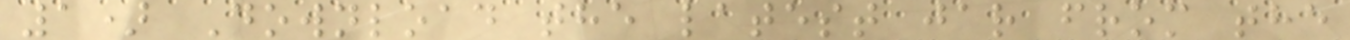1) Download the latest jar from the
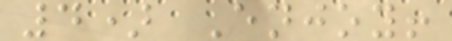4) Enjoy!
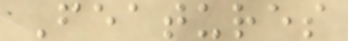Features
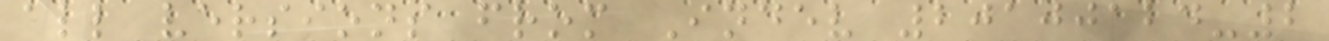all versions from Indev 20100124-2
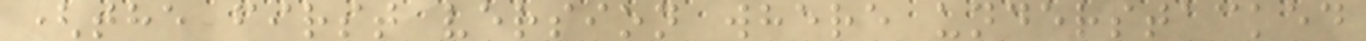(the first version where understacked
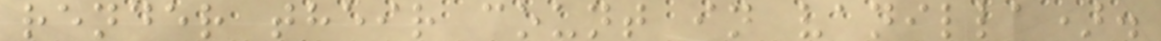render their count in vanilla).
